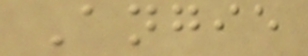Angie
